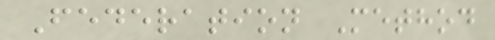Federation Method
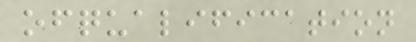ofqualification
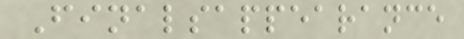Finalsappearance
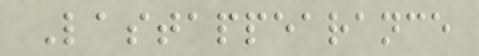Lastappearance
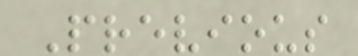Previous
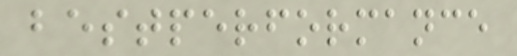bestperformance
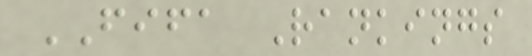FIFA Rankings
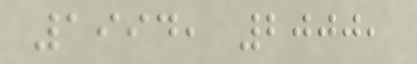1994, 2000,
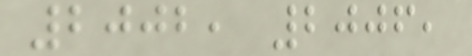2002, 2006,
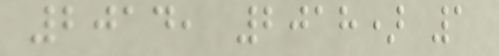2014, 2018) 1
